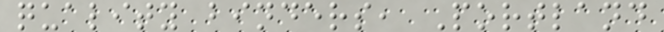quality binders, Portland
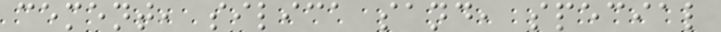cement, silica sand, special
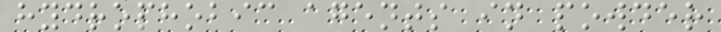hydrophobic agents in powder
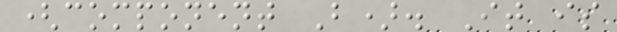(component B). It is
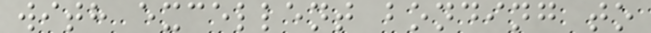with excellent bonding to
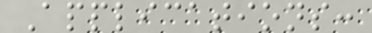Applications:
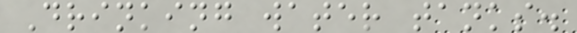Drinking water tanks.
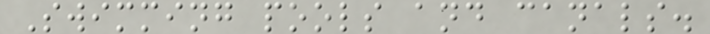Swimming pools and canals.
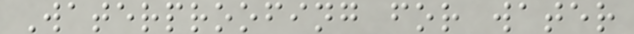Waterproofing for water
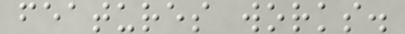features works.
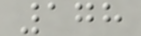178
